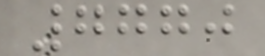7770
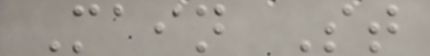Main St
